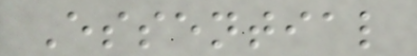Essential
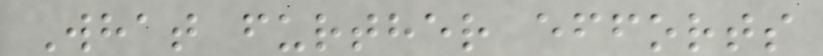What further efforts
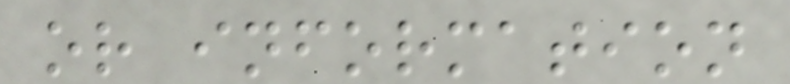or information
